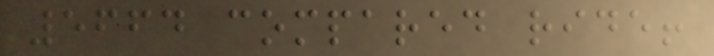5664 compared ride!
